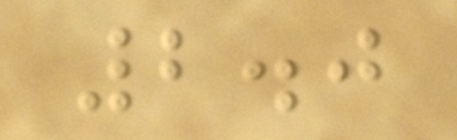2.0
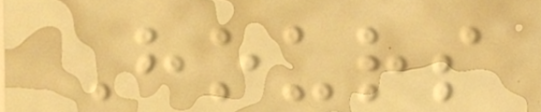Hours
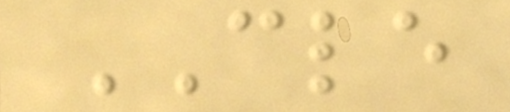CLE
